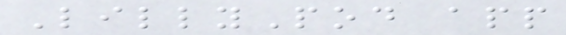LillyPod app
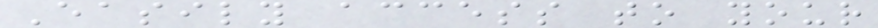Easily access to your
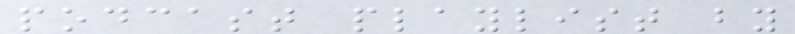podcast playlist by
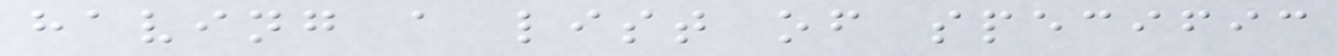having a list of specific
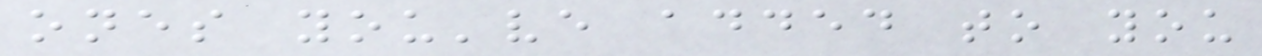ones you've added to you
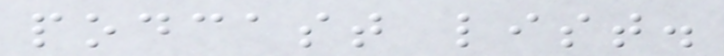podcast list.
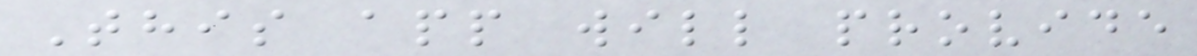This app will provide
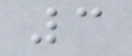3
